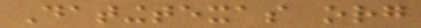Datingtexas org
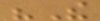"The
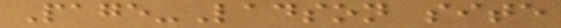Page-Ladson site
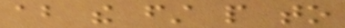about the first people to
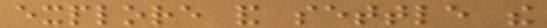explore and settle the
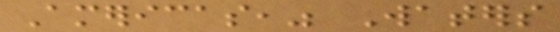Americas," Waters
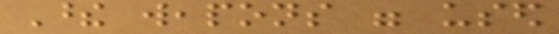These weapons were used
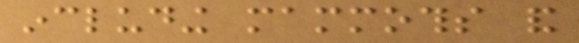including mammoths and
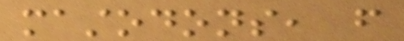mastodons, from
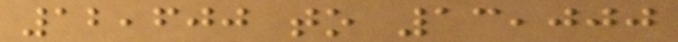12,600 to 13,000
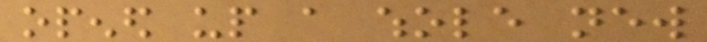opened up a whole new
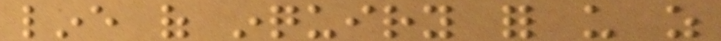line of inquiry for us as
